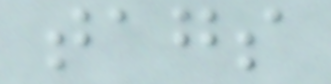tags
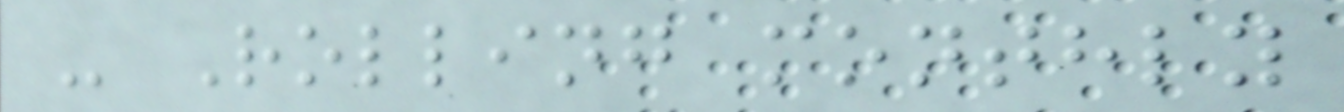- Rolling monthly
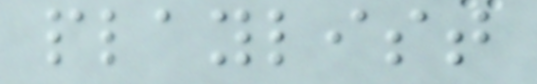playlist
